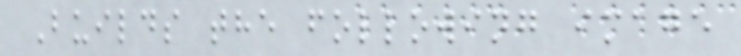Builds the following image
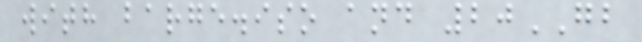with barge.iso and 20GB
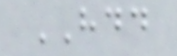HDD
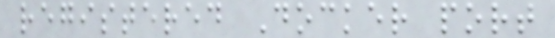registered Docker port
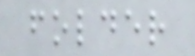folder
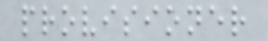provisioner
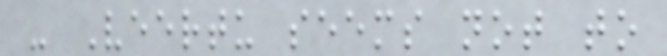- Veertu seems not to
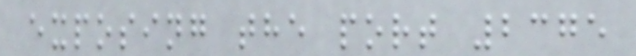exposing the port 2375
